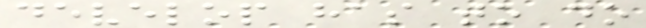develop has to do
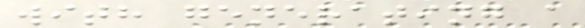with generating a
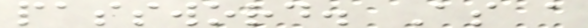password. As a
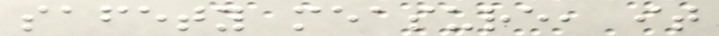safety measure, it
